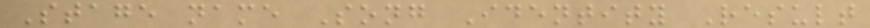Stage name Song Identity Result
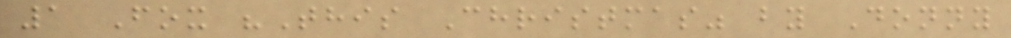1 Fox "This Christmas" by Donny
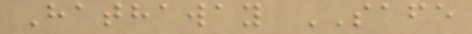Hathaway SAFE
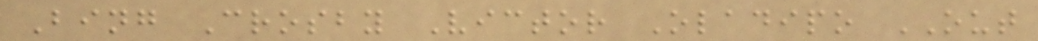Bing Crosby Victor Oladipo OUT
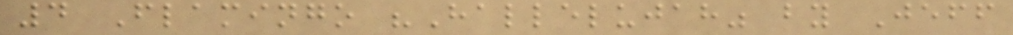4 Flamingo "Hallelujah" by Jeff
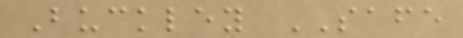Buckley SAFE
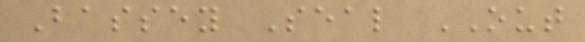Bassey Seal OUT
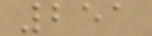251
